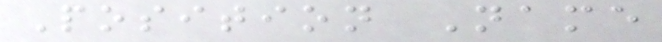Position Name
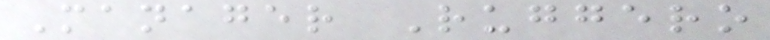Manager Ruggero
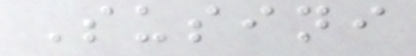Susini
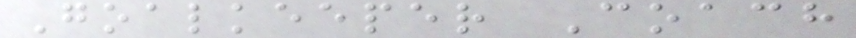Goalkeeper Coach
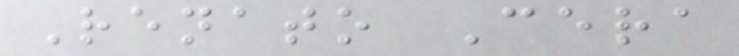Renato Cera
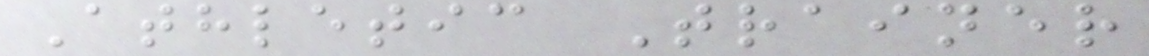Athletic Trainer
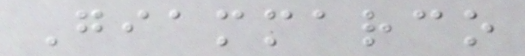Giammarco
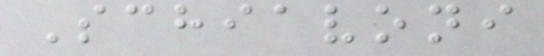Schiavoni
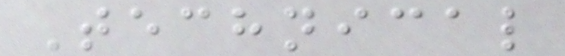Technical
